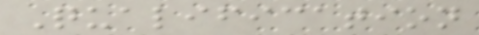Qualification
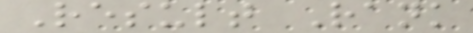Result Rank
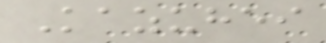Kazuhei
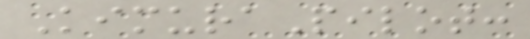KimuraPilot:
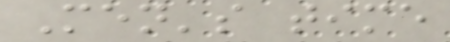Men's time
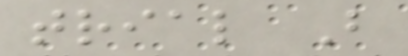trial B
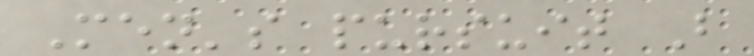Men's pursuit B
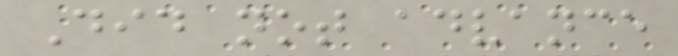Did not advance
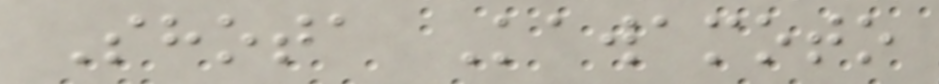Shota Kawamoto
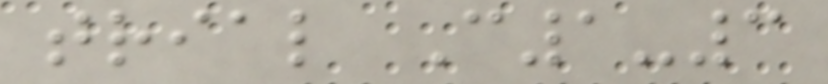trial C1-3
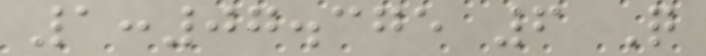1:07.375 6 Q
